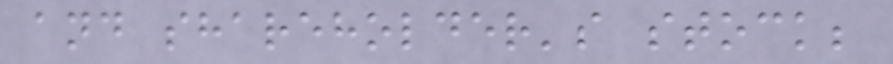and shareholder's stock;
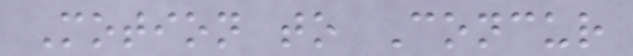Motion to Concur
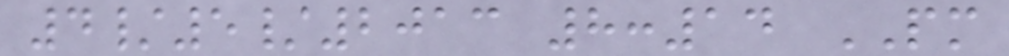4/5/2013 8:14 PM
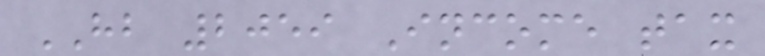HB 2059 Income tax
